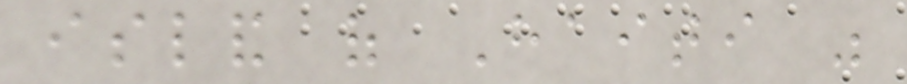island of Haiti was
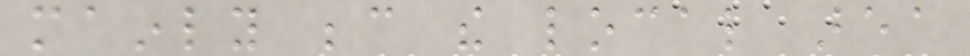mainly because the local area
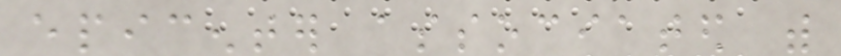epicenter associated with
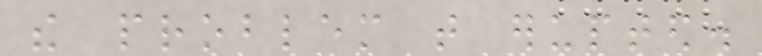the problem that erupted.
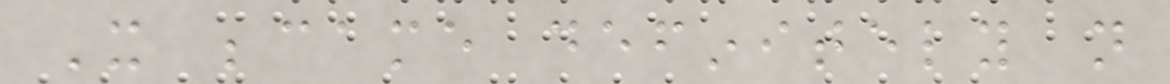It became definitely not
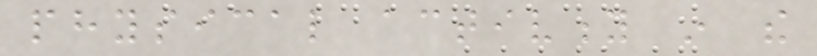physical activity in the
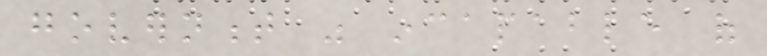government was incapable of
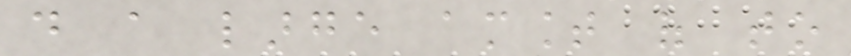do a large amount of to
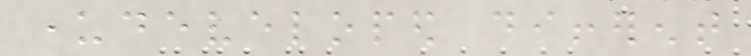underdeveloped different
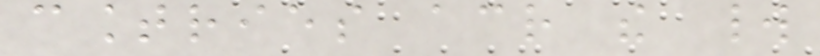countries across the world
